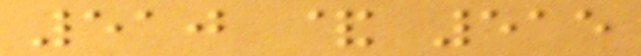510 & 515
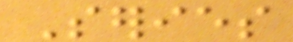Series
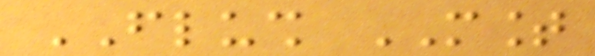FLUSH MOUNT
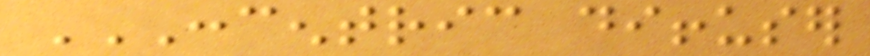CONCENTRIC DIFFUSER
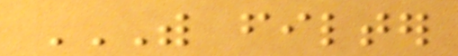WITH FILTER
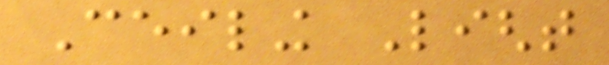Ceiling Light
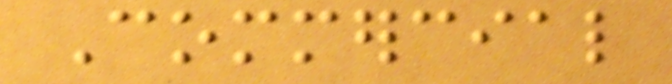Commercial
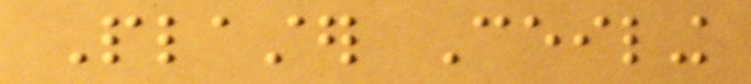Plaster Ceiling
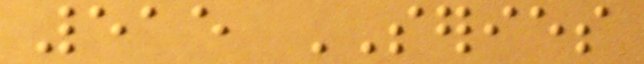515 SERIES
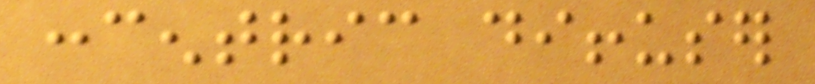concentric diffuser
